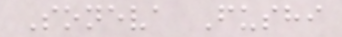Soneva Fushi
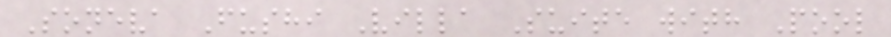Soneva Fushi Villa Suite with Pool
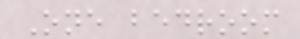One bedroom
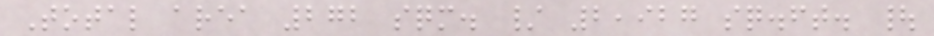Total area 272 sqm. / 2,927 sq.ft. |
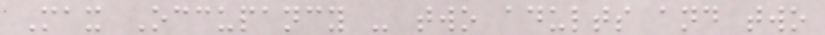Max Occupancy - two adults and two
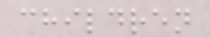children
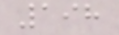198
